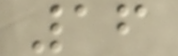16
